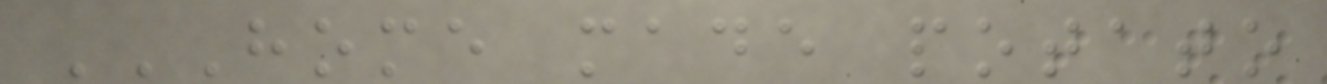HOME MADE POTATO
